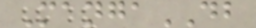MangaDB
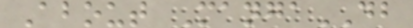About MangaDB
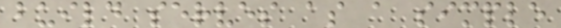build serves as a simple
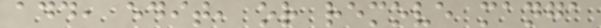add, edit, or remove manga
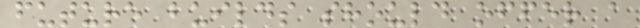future builds should offer a
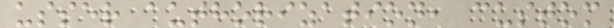usser authorization, custom
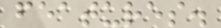features.
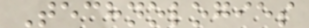Technologies
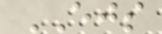EJS
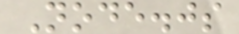Node.js
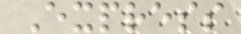Express
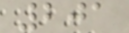201
